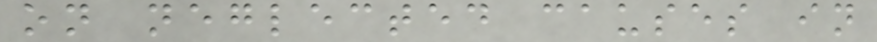on neglected causes in
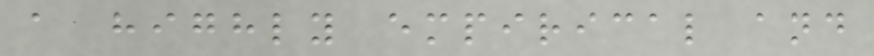a highly empirical and
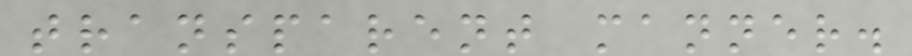transparent manner.
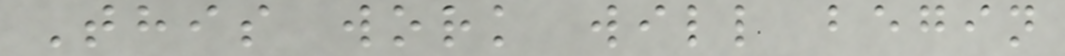This work will begin
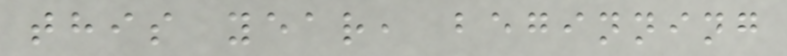this year, beginning
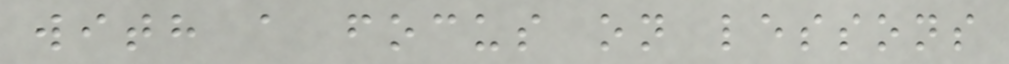with a focus on lessons
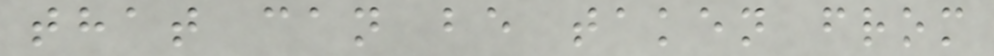that can be taken from
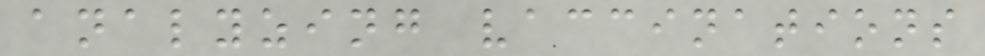analyzing vaccinations
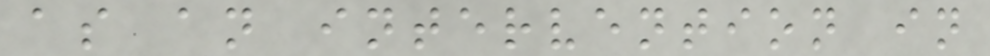as an intervention in
